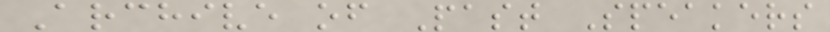Archive of Past Speakers
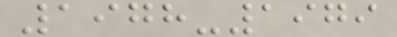1978-1979
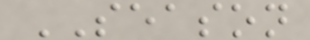SEASON
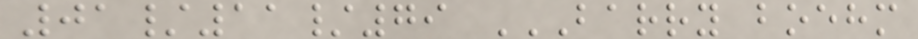01/11/79 BARRY BOEHM
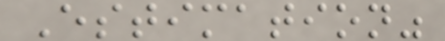Estimation"
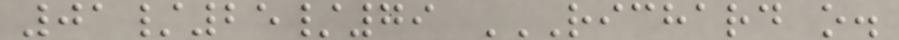01/25/79 RICHARD O.
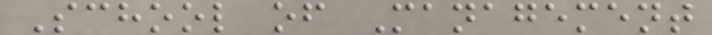School of Management
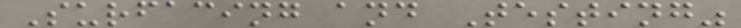Surfacing and Testing"
